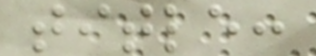title:
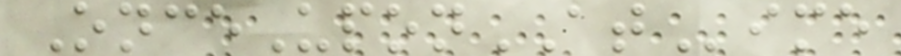OnceUponATime
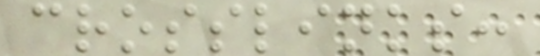crosslinks:
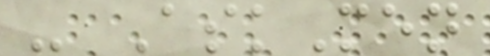- AskMen
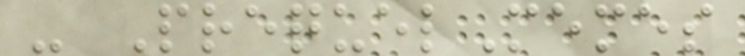- PrequelMemes
